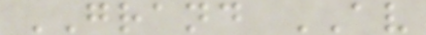GRAND AV
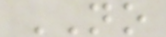NO
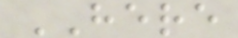HERE
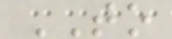TO
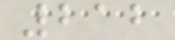212
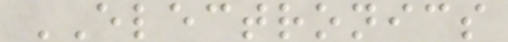ELECTRONICS
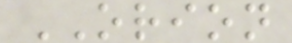ORION
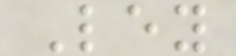Ley
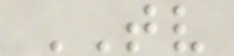TV
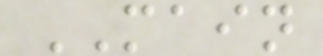MAIN
